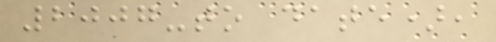2007-to date),
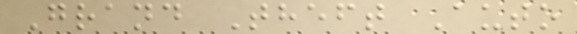Grand Theft Auto
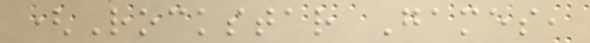(Rockstar Games,
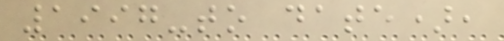1997-to date),
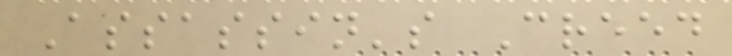Assassin's Creed
